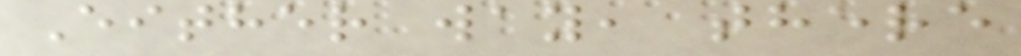Either way, there
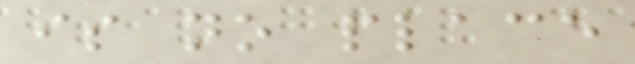is no place
